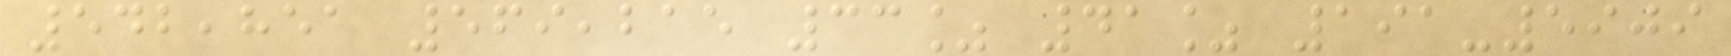542,851 569,215 33% 41% 191-5909
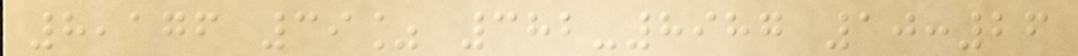8,176 39% 382-8987 10:26
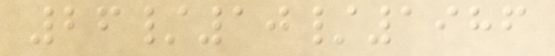26/10/1986
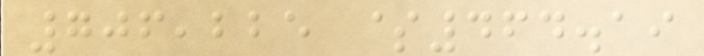706,225 $464.19
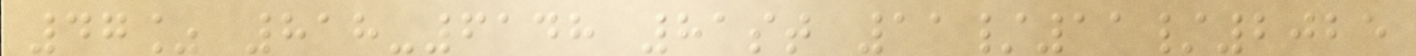47% 818-6148 81st 11/11/2025
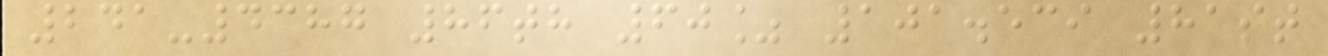241-4387 86th 60% 101.539 81st
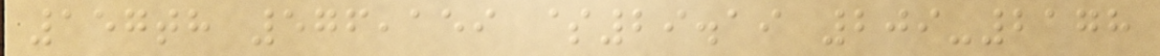157th 576,159 $29.19 209-2178
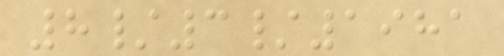8/3/1981
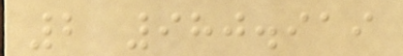2 980.919
